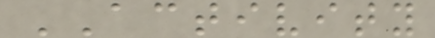ACTIVITY
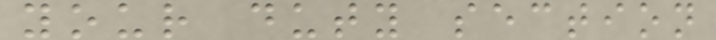your duty section
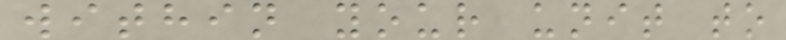within your unit to
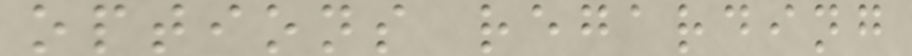options regarding
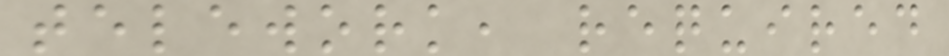telework, required
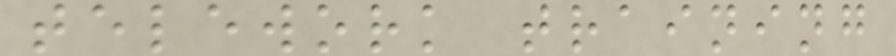telework training
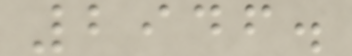2946.
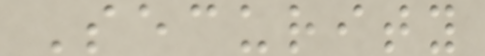Security
